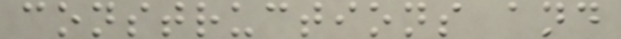constructions and
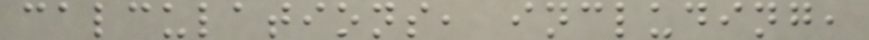calculations, including,
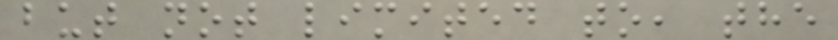but not limited to, the
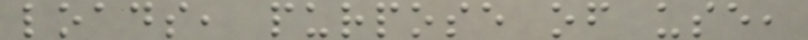loads, purpose of use,
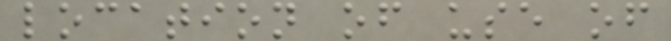location of use of
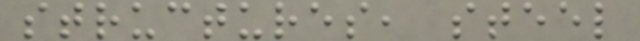structures, steel
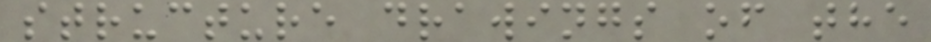structure drawings of the
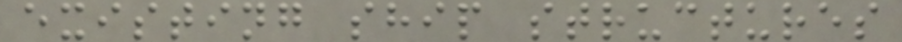existing ship structures
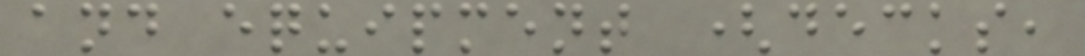and equipment (decks,
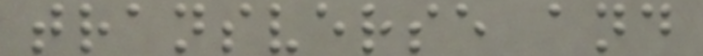transverse and
